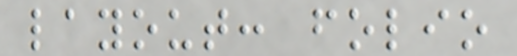layout: folio
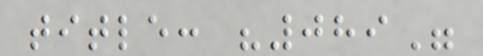title: "089"
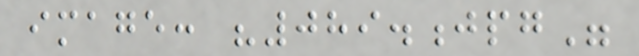image: "089.jpg"
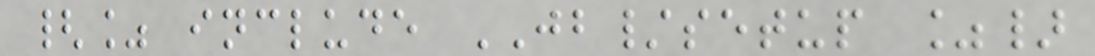{% include JB/setup %}
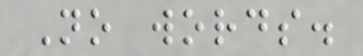No words.
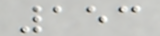153
